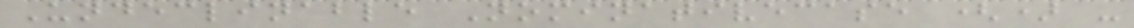Undeclinable Nominativecase () -
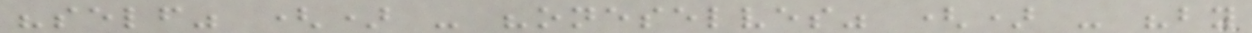"self" () - "oneselves" () - "by
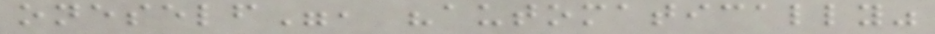oneself", "automatically"
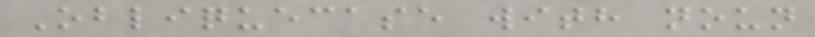Obliquecase with noun
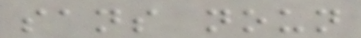sans noun
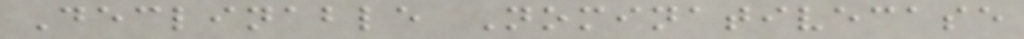Declinable Nominativecase
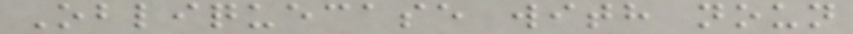Obliquecase with noun
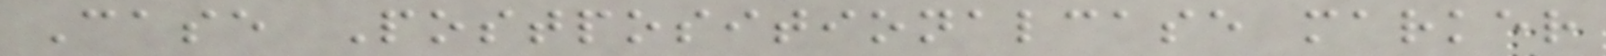Case Postpositionalcase marker
